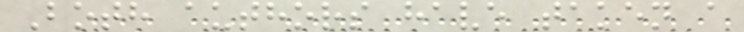Both authors have taken a
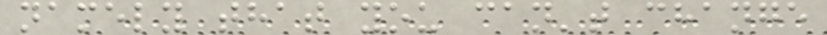namely that you can't change
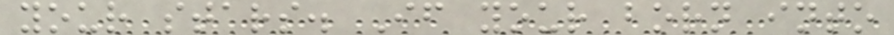your stars. If your born into
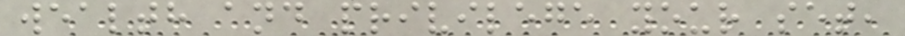wealth and privilege your set,
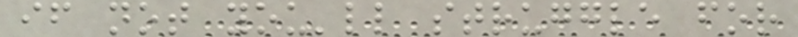if not you'll struggle for
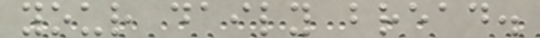your daily bread.
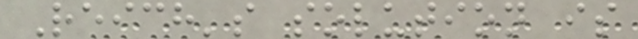Reich's solution is
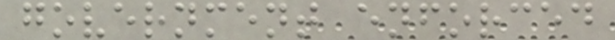government enforced
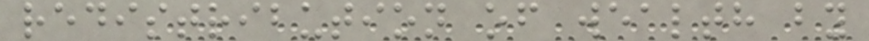redistribution of wealth by
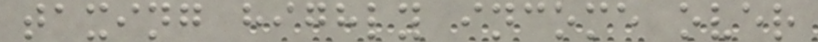taxing highly income over
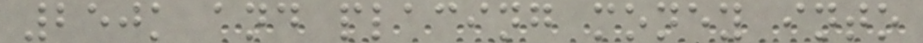250k and placing money into
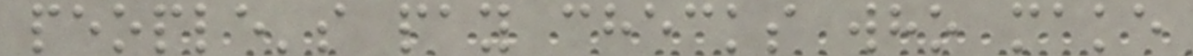people's pay checks who make
